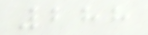288
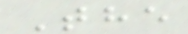The
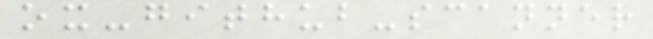ox-github-scanner
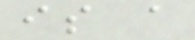is a
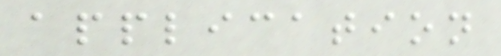application
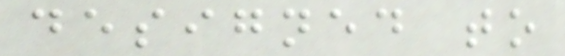designed to
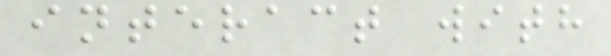interact with
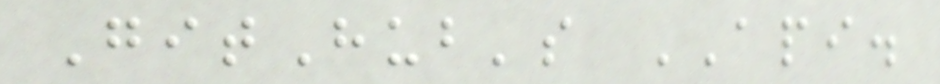GitHub's API.
